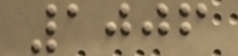1006
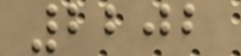2202
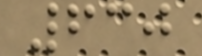630
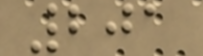201
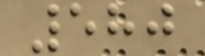580
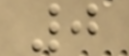0
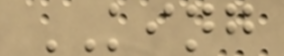KING
